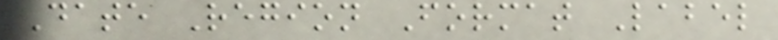Date Region Format Label
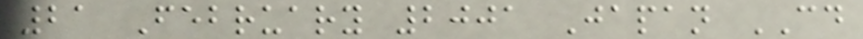21 February 2001 Japan CD
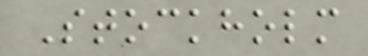Stockholm
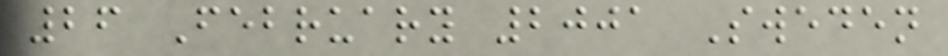26 February 2001 Sweden
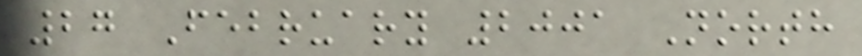27 February 2001 North
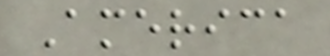America
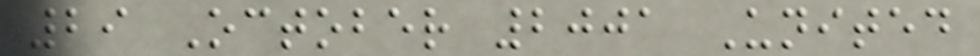29 October 2001 United
